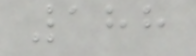188
